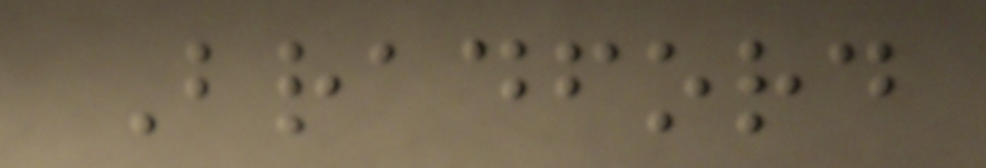Bradford
